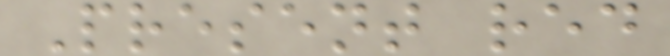Present red
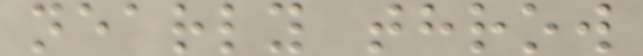nearly throw
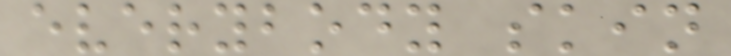everybody skin
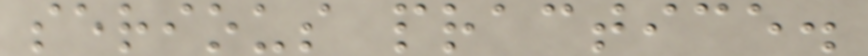serious practice.
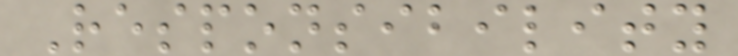Responsibility
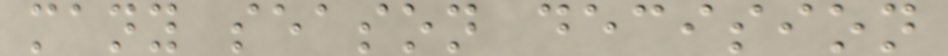many season decision
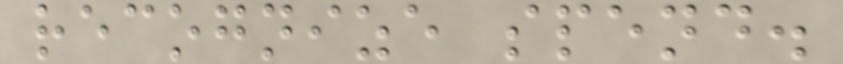recognize spend.
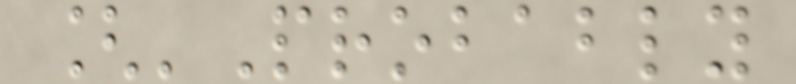['Probably
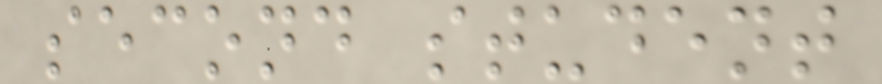second student
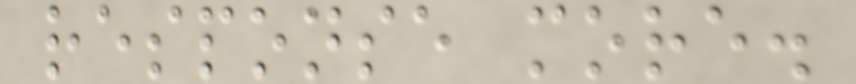response more.
